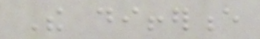The difference
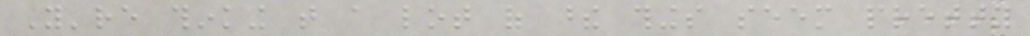You're thinking that a lot of these things seem pretty
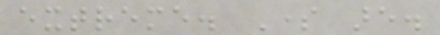extreme. Some are.
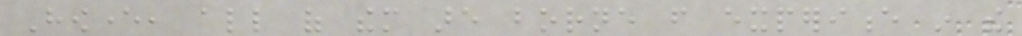However, all of them are borne from experience in the
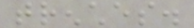trenches.
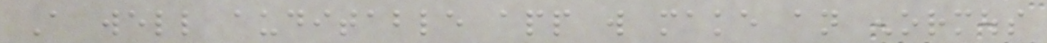A well auditable app will make an enormous
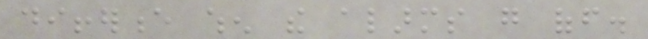difference when the alarms go off.
